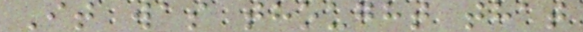It was thought that
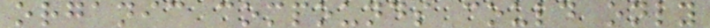organic compounds could only
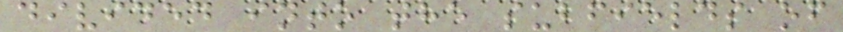divided into the subfields of
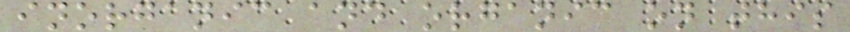inorganic and organic on this
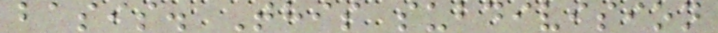basis. This subdivision
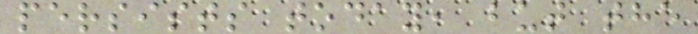persists today, but the
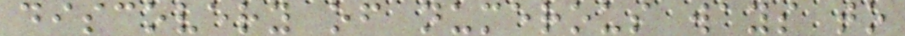discovery of numerous ways to
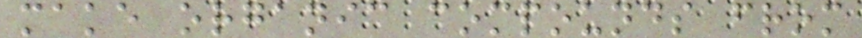make organic compounds from
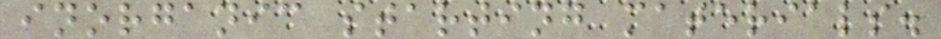inorganic starting materials.
